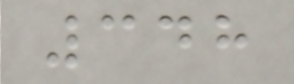348
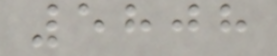5808
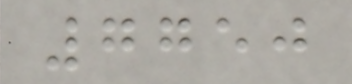7750
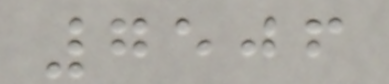7506
